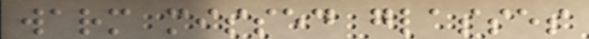warm missed glasses
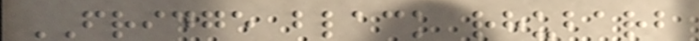FRIDGE black rhubarb
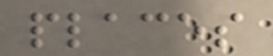places
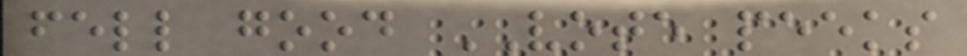fell good VOTE peeks
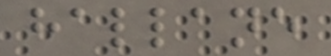hallane
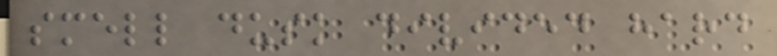smell dusk divided hard
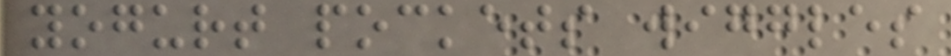yogurt pockets wiggles
